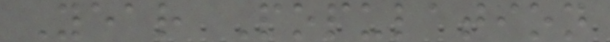Year Population
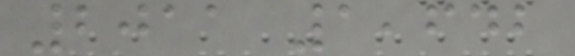2011 1,642
